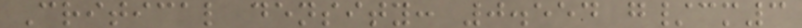Critical density: 0.554 g/cm3
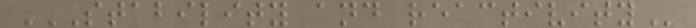STABILITY AND REACTIVITY
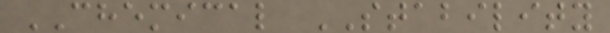CHEMICAL STABILITY
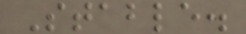Stable.
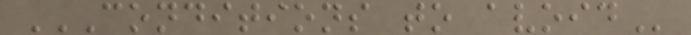CONDITIONS TO AVOID
